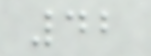42
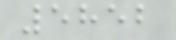5852
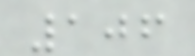106
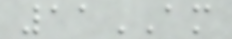11AM
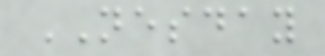NESDAY
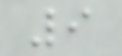9
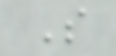S
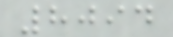8094
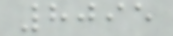8095
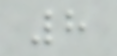8
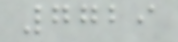7729
